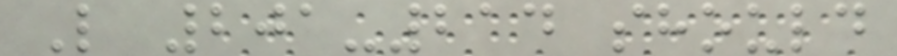L 201-214 should
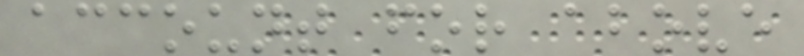account for above
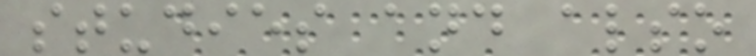studies and also
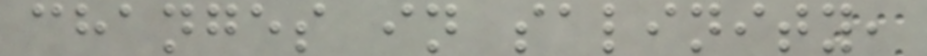changes in salinity,
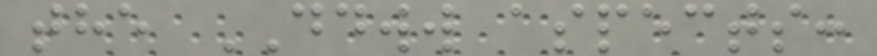the DDWW aspects:
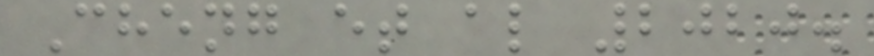Cheng et al 2020.
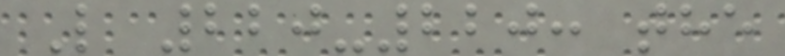L 220-220: the
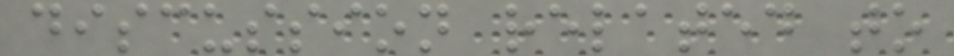discussion related to
